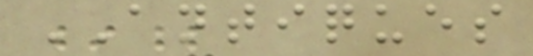ANTIQUES
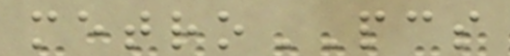metroPCS
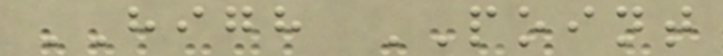HIGH POINT
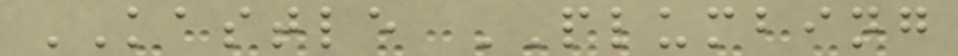KASTLE PLUMBING
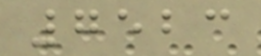7523
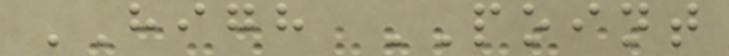HIGH POINT
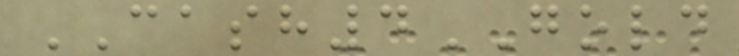CASH4GOLD
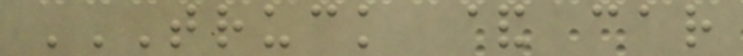TRUCK & CAR
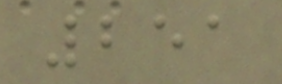251
